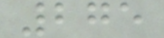275
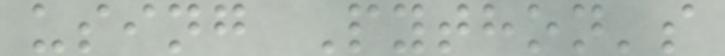using Python's
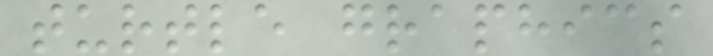turtle graphics
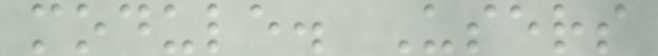module. Users
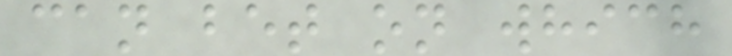can bet on which
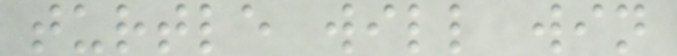turtle will win
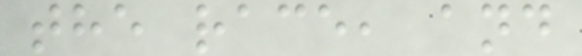the race, and
